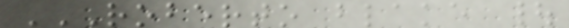ROBERTO BLAKE |
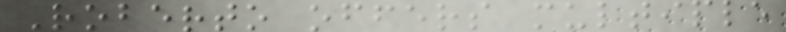Roberto offers multiple
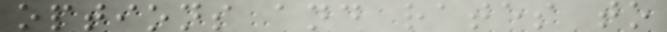options and rates to
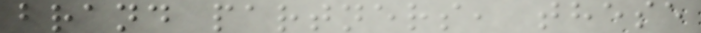brand partners, these
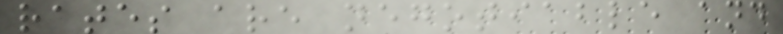rates are negotiable and
